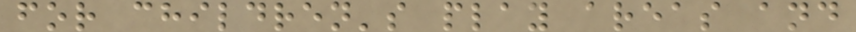for children's play areas and
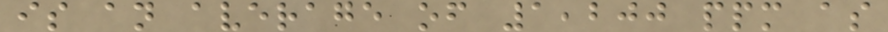is an average of 1,200 ppm as
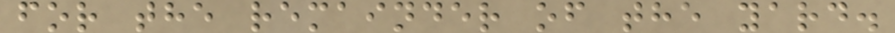for the remainder of the yard.
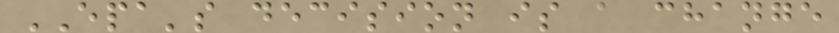EPA's decision is a change
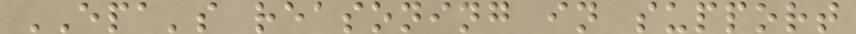EPA's reasoning in support
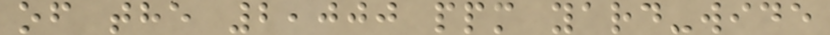of the 2,000 ppm yard-wide
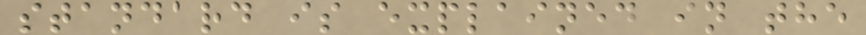standard is explained in the
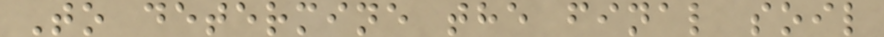To determine the final soil
